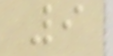9
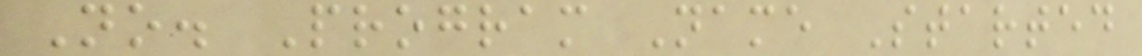No. Program Name Started
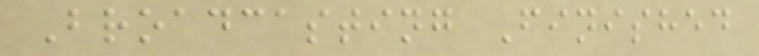Broadcasting Finished
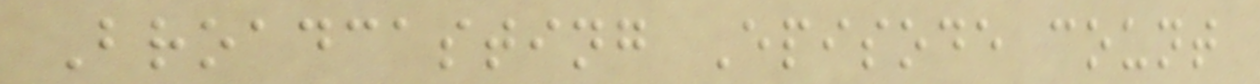Broadcasting Episode count
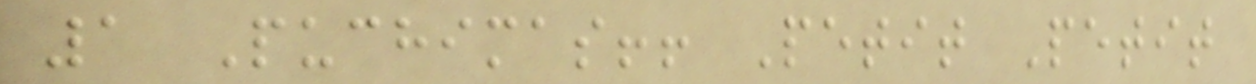1 Puchimas!! Petit Petit
